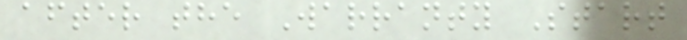after the Warranty Start
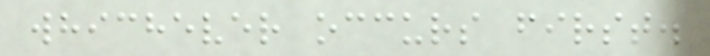whichever occurs first.
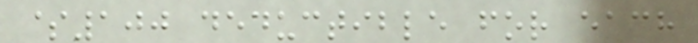$100 deductible for each
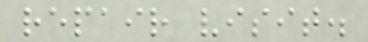repair visit.
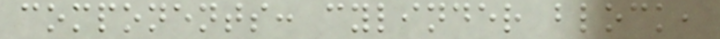components: cylinder block,
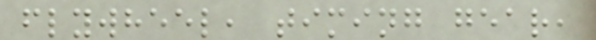flywheel, timing gear,
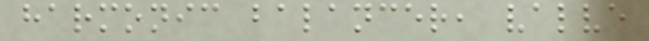harmonic balancer, valve
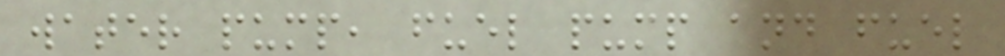water pump, fuel pump and fuel
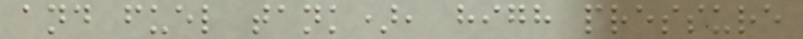and fuel tank), high pressure
